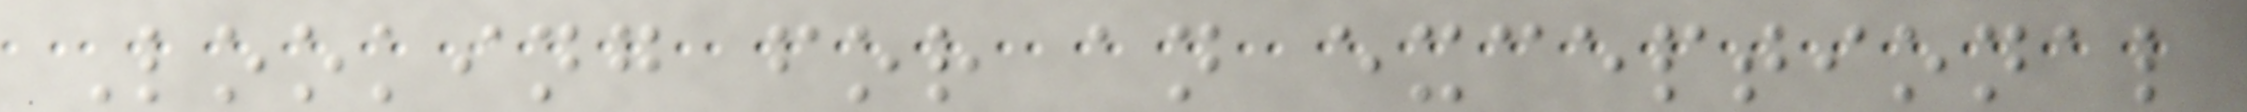Looking for an exceptional
